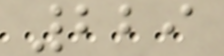229
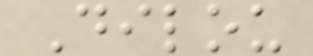Dilou
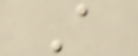A
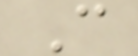C
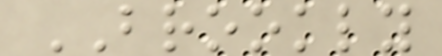BROOKLY
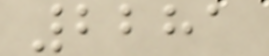2281
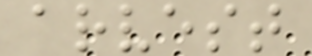arvest
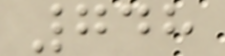748
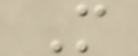M
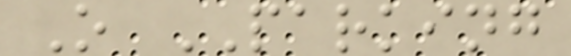O PARKING
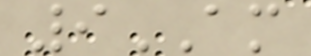9AM
